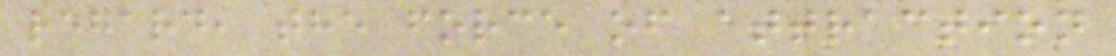regard, the force of attraction
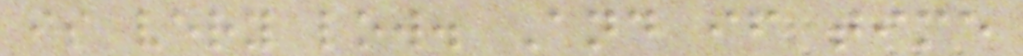is very low. And if time
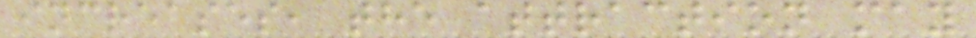increases, the attraction may
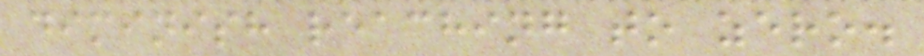diminish reaching to zero.
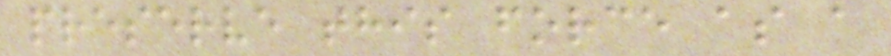preserve this force as a
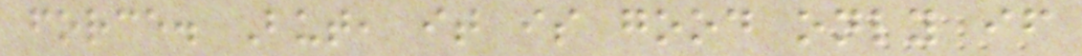force. But, it is good only if
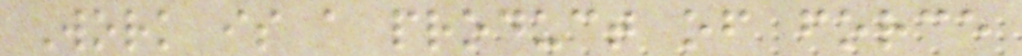Work is a product of force
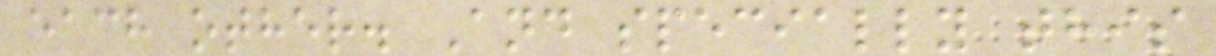each other. And specially this
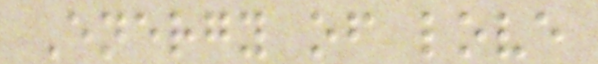Energy of love
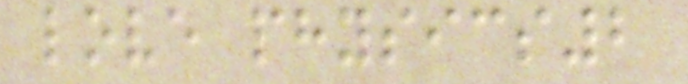love physics2
